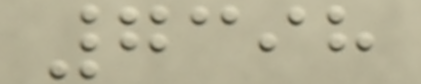7398
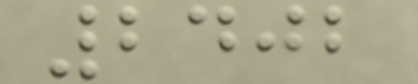2402
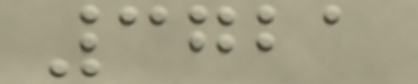3721
